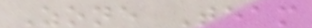Zone Team
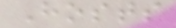Hosts
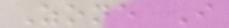Zone I
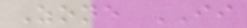Zone II
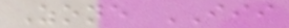Zone III
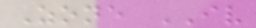Zone IV
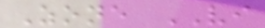Zone VI
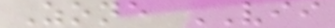Zone VII
